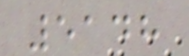5148
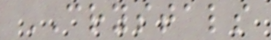CRYSTALS
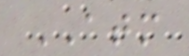ATM
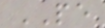PE
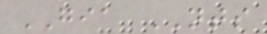GIA NTS
